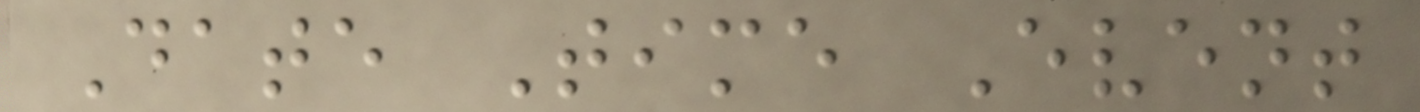Date Time Event
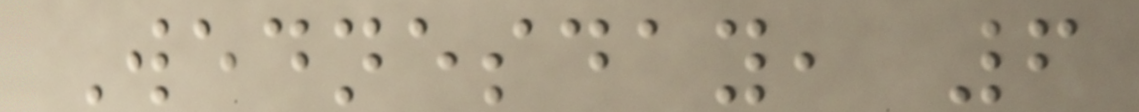Wednesday, 6
